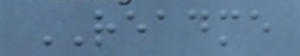README
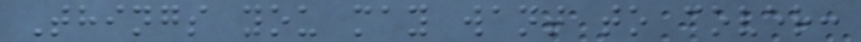Things you may want to cover:
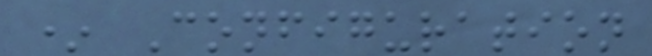* Configuration
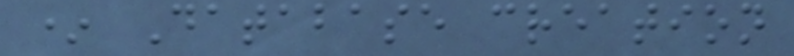* Database creation
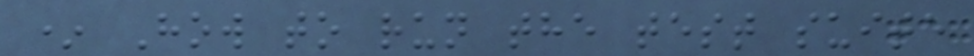* How to run the test suite
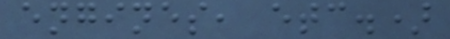engines, etc.)
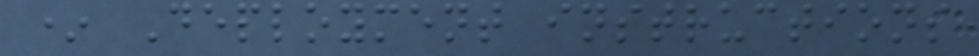* Deployment instructions
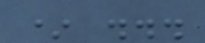* ...
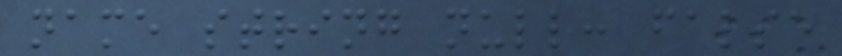name string null: false
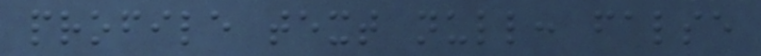profile text null: false
